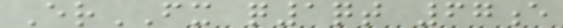ErFX q1qt 67e
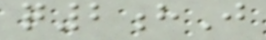q2hJ
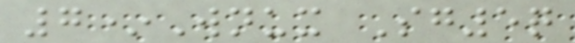7*Wnux Sg5q
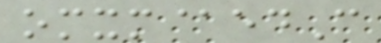omxm@edC
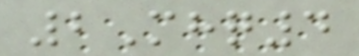2Mhq4
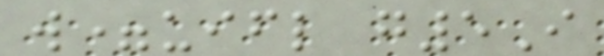w=uifl g5I
